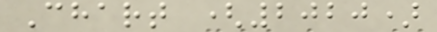Chart (2020)
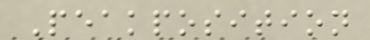Peakposition
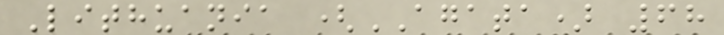Lithuania (AGATA) 68
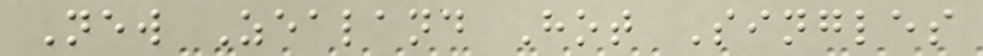New Zealand Hot Singles
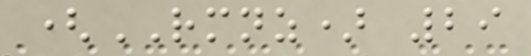(RMNZ) 29
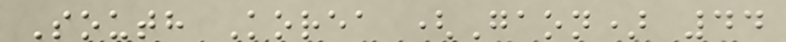South Korea (Gaon) 44
